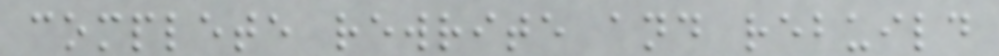complete rewrite and rebuild
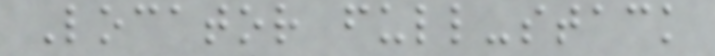Locator full-stack
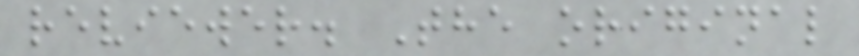reviewer. The original
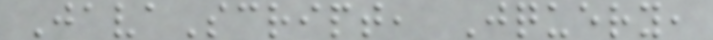JavaScript, Jquery,
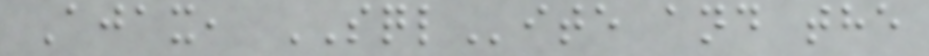Ajax, SQLite and the
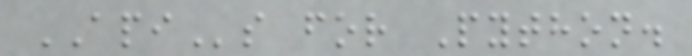APIs for Python.
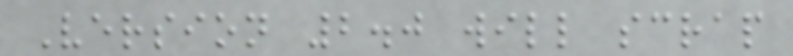Version 2.0 will scrap
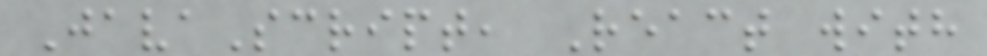JavaScript, React with
